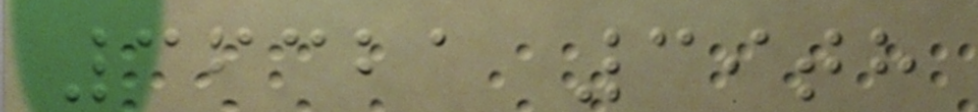36321 39th
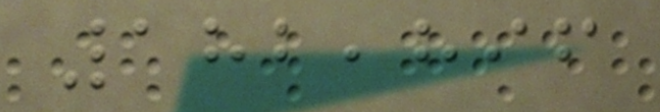182,896
